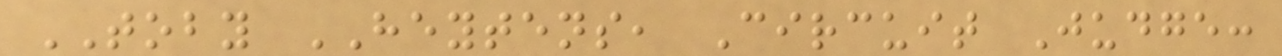TOBY HEYTENS, Circuit Judge:
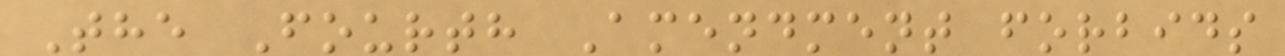The Fourth Amendment forbids
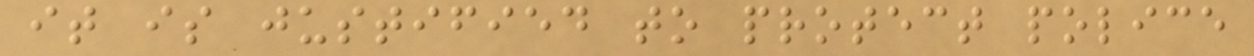it is justified to protect police
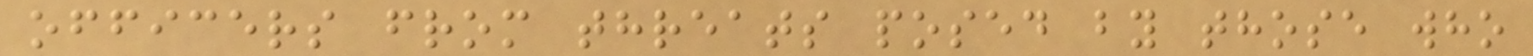officers from threats posed by those who
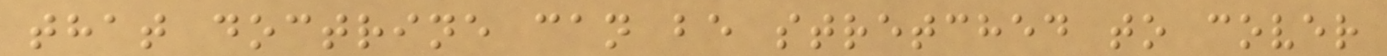that doctrine can be stretched to cover
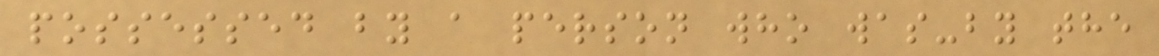possessed by a person who was-by the
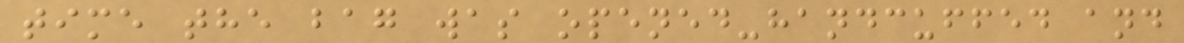time the bag was opened-handcuffed and
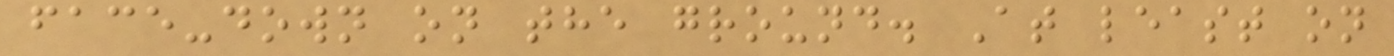face-down on the ground. At least on
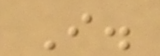I.
